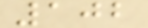102
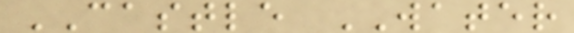CASTLE WATER
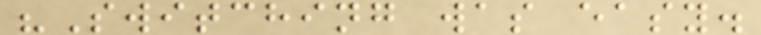"Switching was easy.
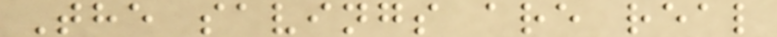The savings are real
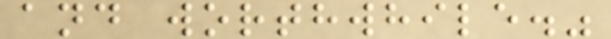and worthwhile."
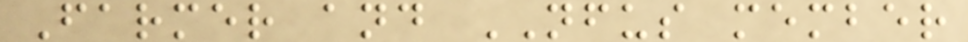Farmer and NFUS member
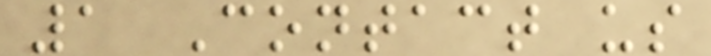1 Contact us
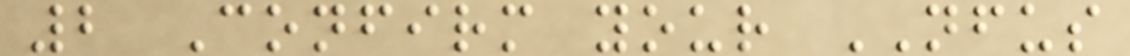2 Confirm your NFUS
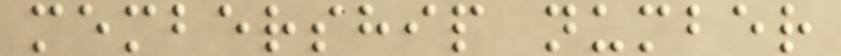membership number
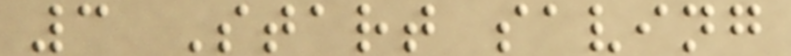3 Start saving
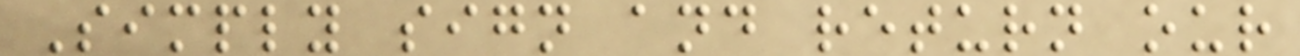Simply sign and return our
